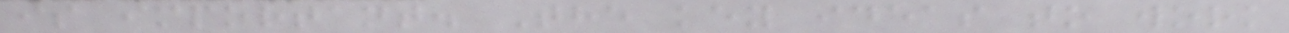is important. The key ideas to work
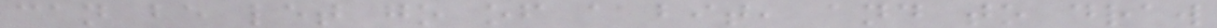can be let go of a bit, and to draw
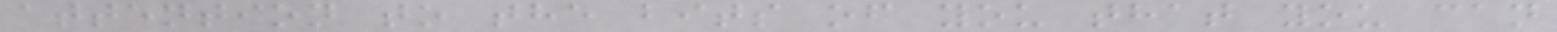attention to the bits of you that you can
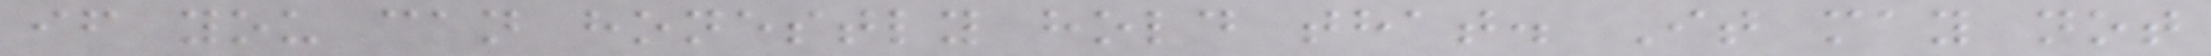if you can honestly hold that. It may not
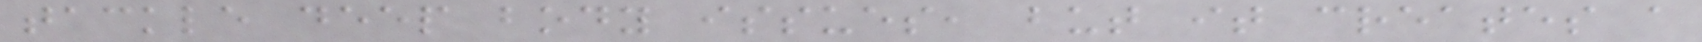tackle deep body issues, but it creates a
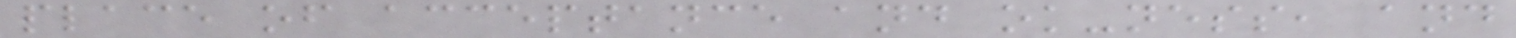place of acceptance and ok-ness, and
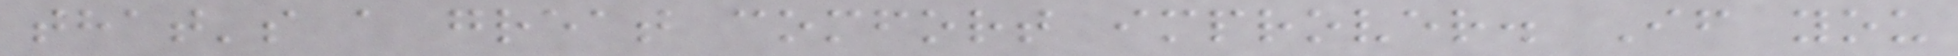that's a great comfort improver. If you
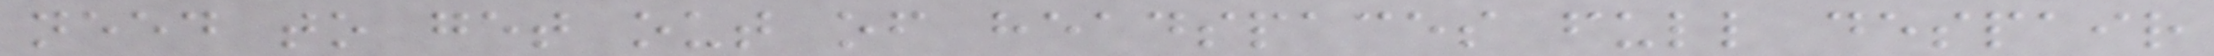need to get out of headspaces full despair
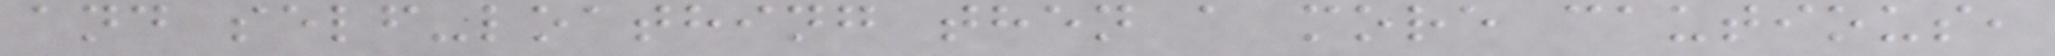and self-loathing then a more cautious,
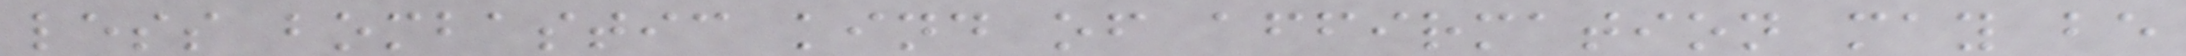less bombastic kind of affirmation may be
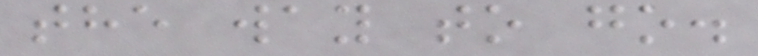the way to go.
